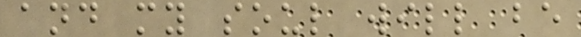and my soul will be
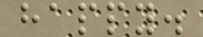happy.
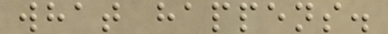what happens.
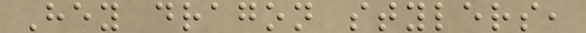Hey dragon stylers,
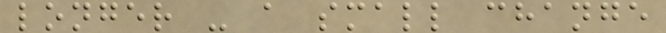longer - a small change
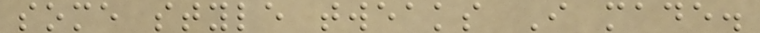some style tweaks I made.
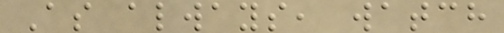As always, watch
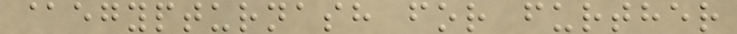@egypturnash for further
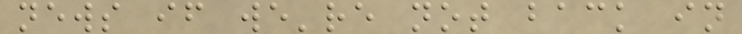news if we're not back in
